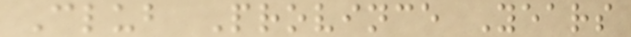Club Province Years
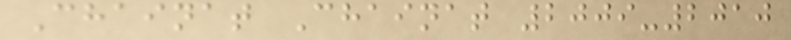Chainat Chainat 2009-2010
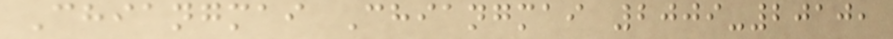Chiangmai Chiangmai 2009-2010,
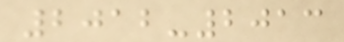2012-2013
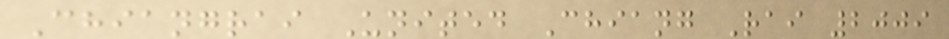Chiangrai United Chiang Rai 2009
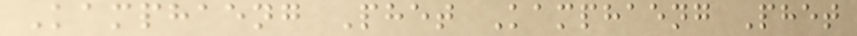Kamphaeng Phet Kamphaeng Phet
